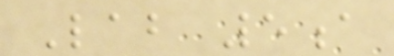Lab 5a
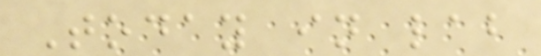Today in lab
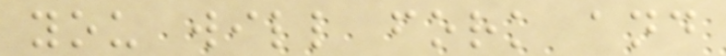you will fork and
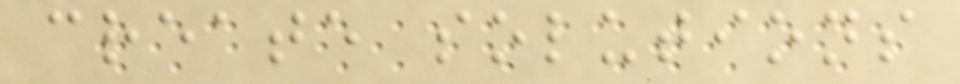create solutions
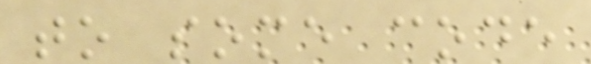to some code
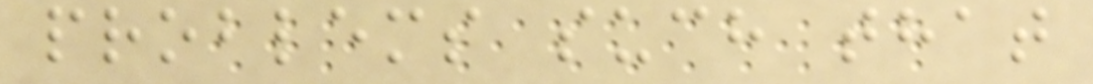problems such that
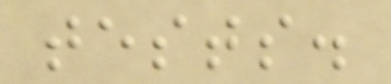tests.
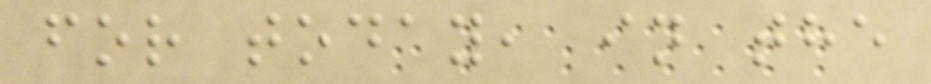for today, in the
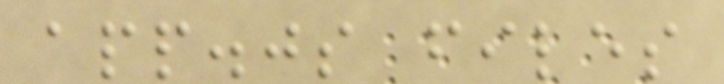app.js files
